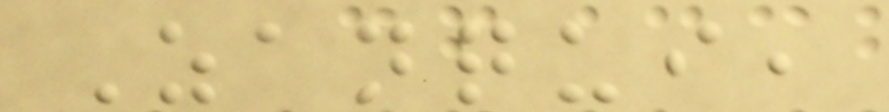Zanqui,
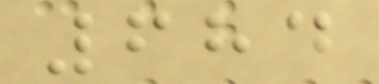684
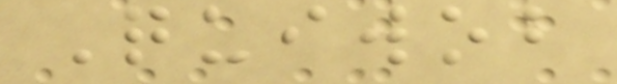Quiwob
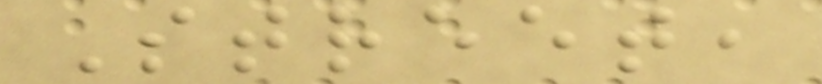Street,
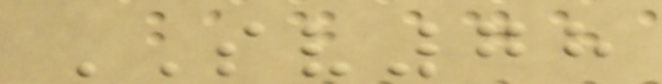SV78
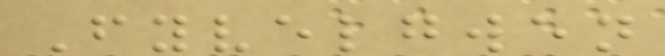Fyvelgwen
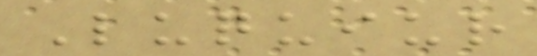Luquiur
